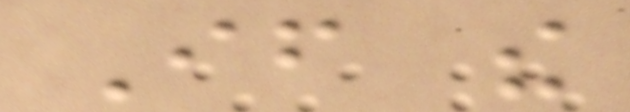If the
